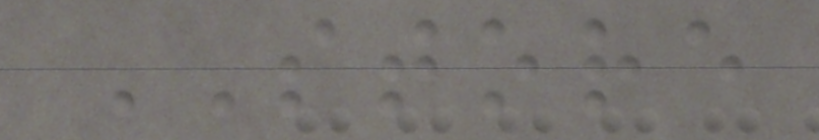STORE
